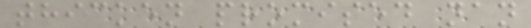thicken promised nan
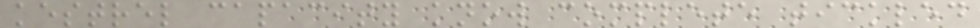kestrel capacity know complete tickled
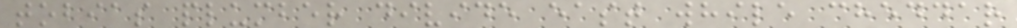tobias plumber divide east while cheddar
